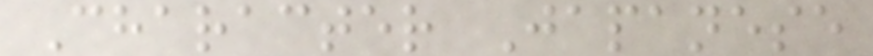Character Japanese
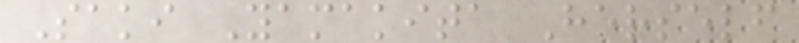Saki Yamakita Herself
